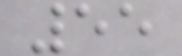55
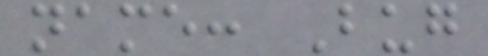name: Bug
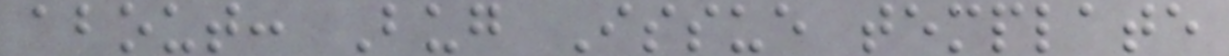about: Bug Issue template
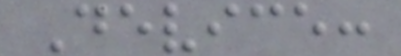Device:
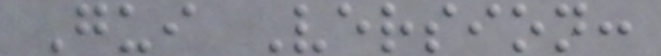Gui Version:
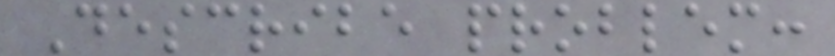Describe problem:
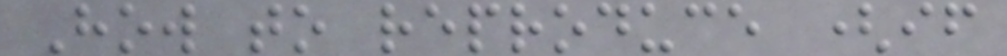How to reproduce (if
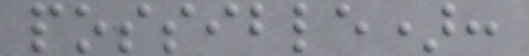possible):
